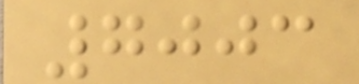7003
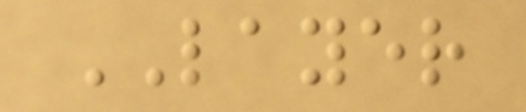LAYER
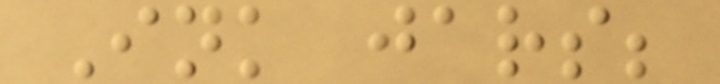Ink jars;
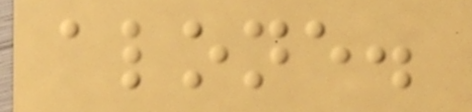alone.
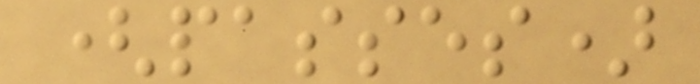(passes)
